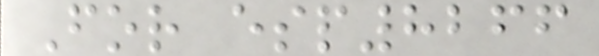For esp8266
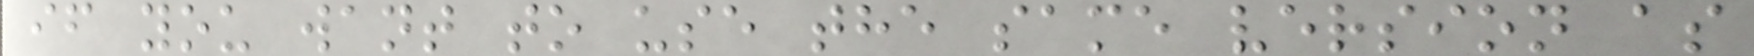if you want to use the same version as
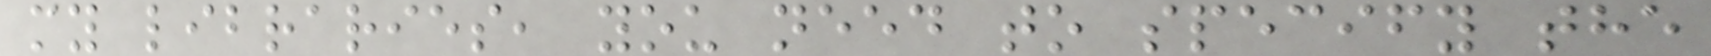my libraries, you need to specify the
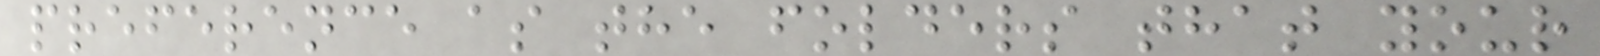preference as the folders that your
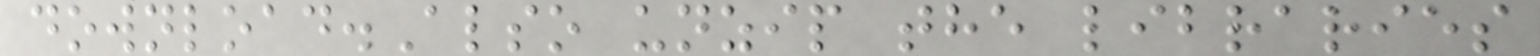download.Also unzip the libraries
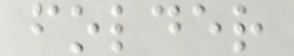folder
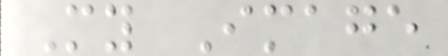My Image
